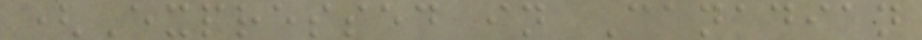(Expressed in Canadian
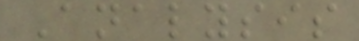Analysis
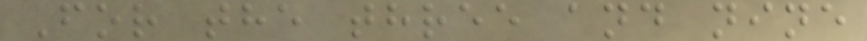For the three and nine
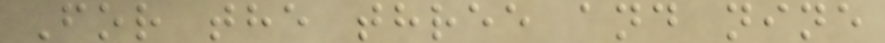For the three and nine
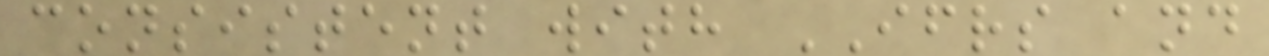consistent with IFRS and
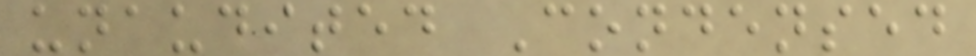unaudited Condensed
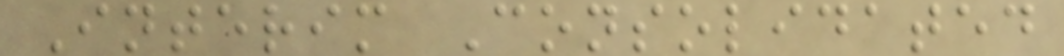Interim Consolidated
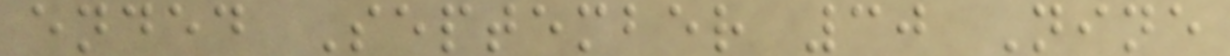ended September 30 Nine
